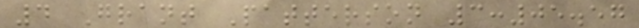4 Grant Patterson 3:05.57
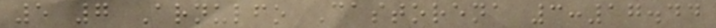5 7 Arnulfo Castorena 3:17.44
